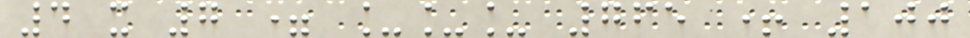4 x 7 = ___ 765 + 100
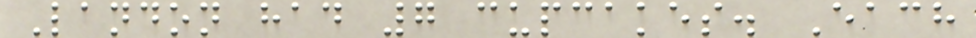Landon had 7 cupcakes. Each
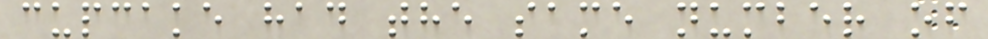cupcake had the same number of
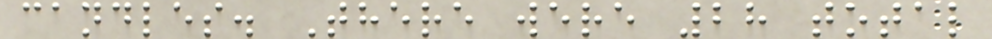candles. There were 28 total
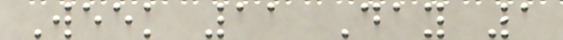Week 11 Day 1
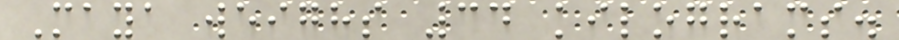Maya weighs 34 kilograms.
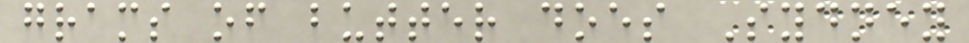grams of butter does Sydney
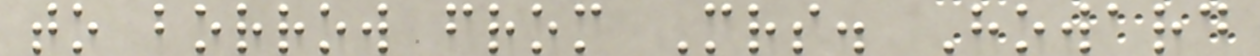to borrow from Mrs. Howard
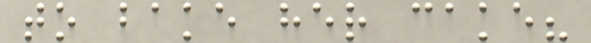to bake her cake?
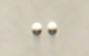:
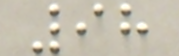98
